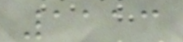1113
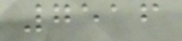7516
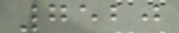7520
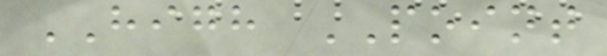HIGH POINT
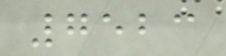7523
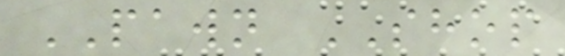PAWN SHOP
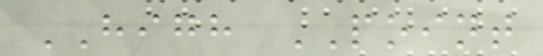HIGH POINT
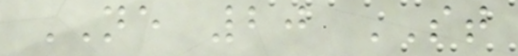NE 20 ST
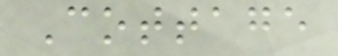Cottage
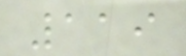119
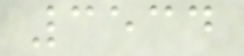3534
